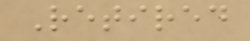Retired
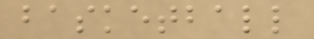basketball
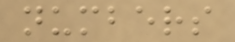numbers
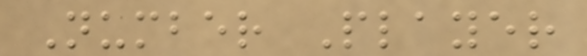Number Player
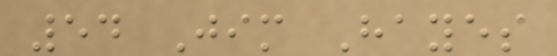54 Jim Hayes
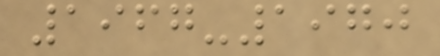1967-1970
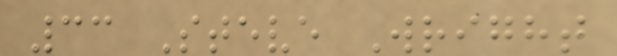33 Steve Wright
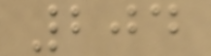204
